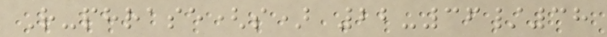R-phrase(s) 22-36/38
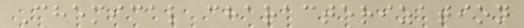Chemical characterization
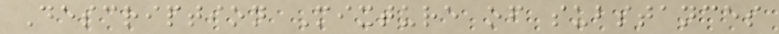Description Mixture of substances
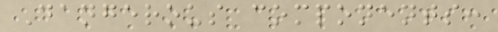Dangerous components:
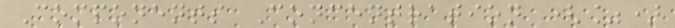Components Concentration (%)
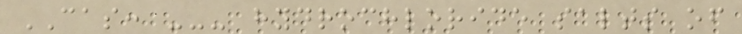CAS: --- hydrochloride salts of
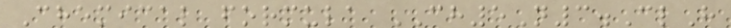Chemical formula CH5N3.ClH
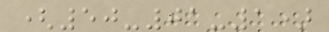(50-01-1)
